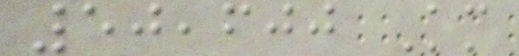50,600 Km
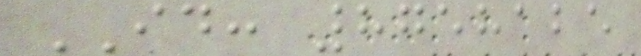ID: 8758125
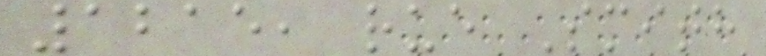1215, rue Smith
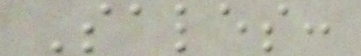Sales:
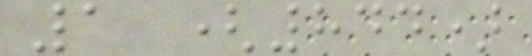1 (844)
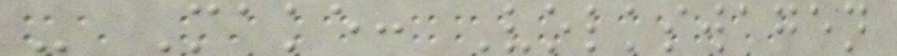- Make: Volkswagen
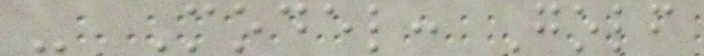- Model: Golf
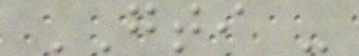GTI -
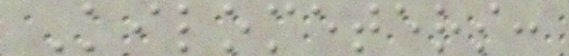Kilometers:
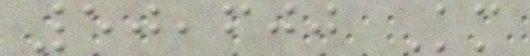50,600 Km
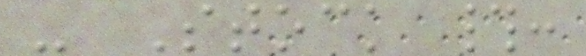- Stock #:
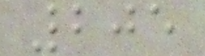205
